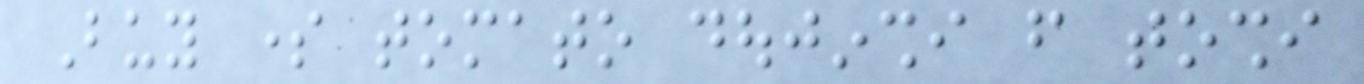Buy some tomato doujinshi from toshi
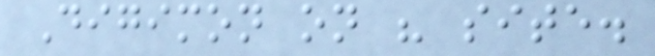Digimon on his site.
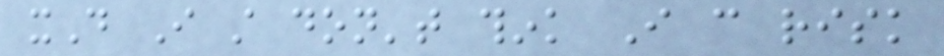xD I still don't think I can risk
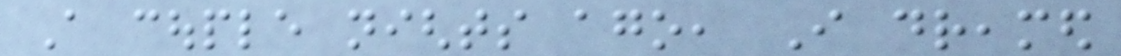A couple nights ago, I dreamed
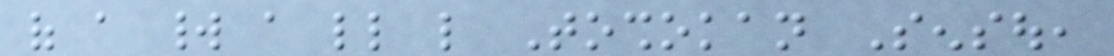of a world a little like Toshokan Sensou,
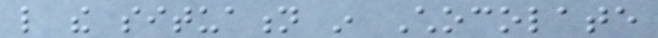like the situation in Chocolate
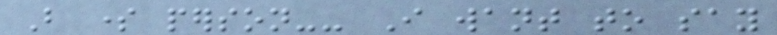But some person-- I want to say
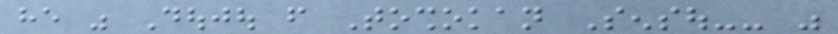he was Doujou from Toshokan Sensou-- was
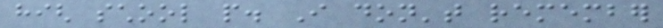high school people. I don't remember
